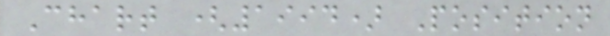Chart (1994) Position
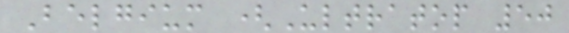Belgium (Ultratop 50
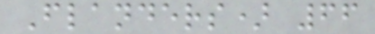Flanders) 66
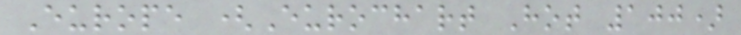Europe (Eurochart Hot 100)
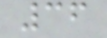36
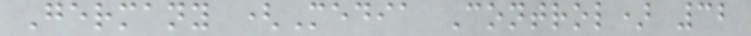Germany (Media Control) 32
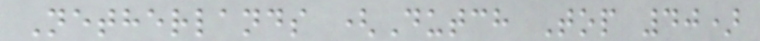Netherlands (Dutch Top 40)
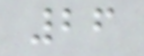26
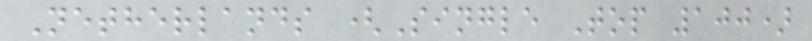Netherlands (Single Top 100)
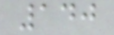140
